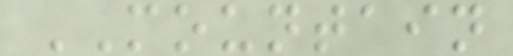MOUNTAIN
